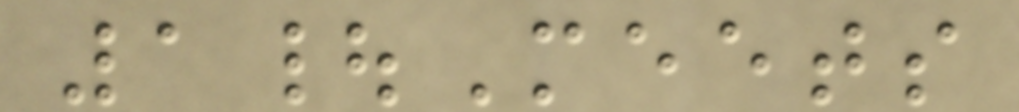1|Meets
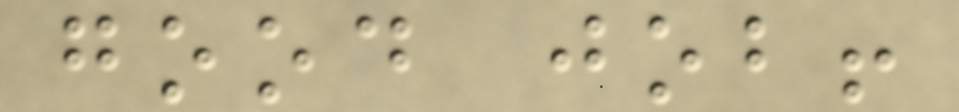good job!
